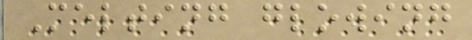Melting glowing
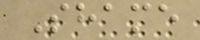Shame
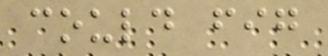could fig
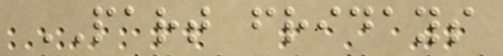PART fridays
